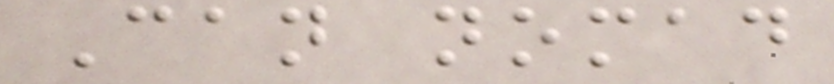Can nomad
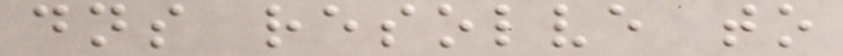dns resolve to
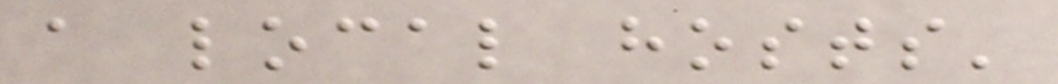a local hosts'
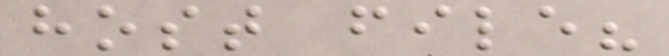host file?
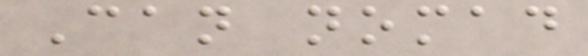Can nomad
